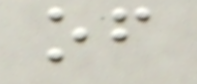of
